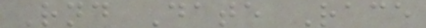Rnd Date Race
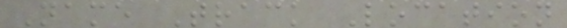Name Track Location
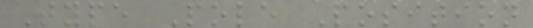Type Pole Position
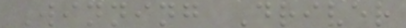Winning Driver
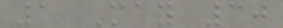1 May 30
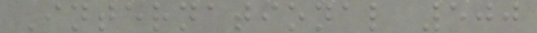International 500
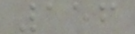156
